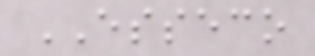ESSECO
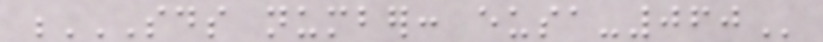SDS NUMBER: EUSA-060
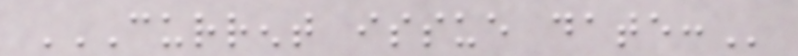CURRENT ISSUE DATE:
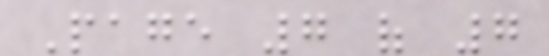Page 7 of 7
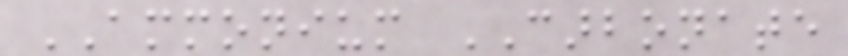AMMONIUM CARBONATE
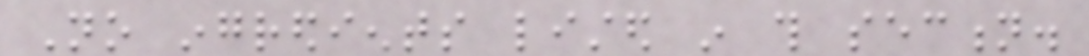No ingredients listed in this section.
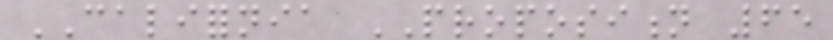CALIFORNIA PROPOSITION 65
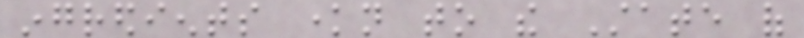ingredients known to the State of
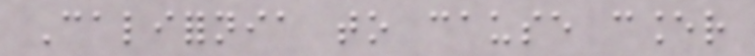California to cause cancer
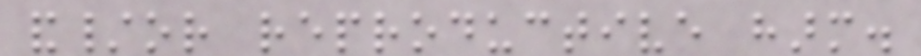and/or reproductive harm.
